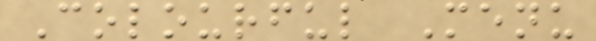Colourful Menu
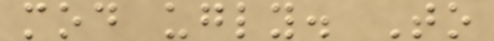mod ugly. To
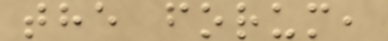the forum,
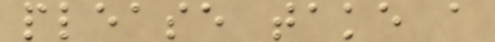please take a
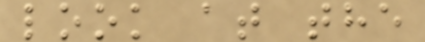look at the
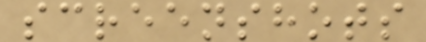screenshots
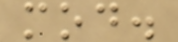mod.
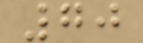70
